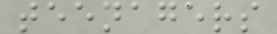teenagers
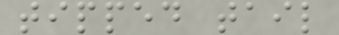tipped tail
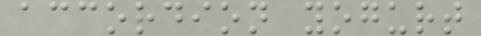accordion yogurt
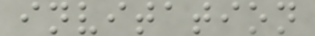invitation
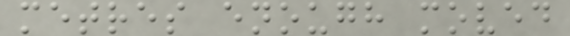metres enough moved
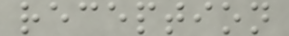reception
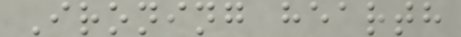Ironing hearth
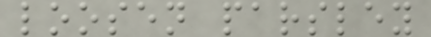loosen parsley
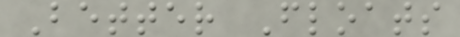Better Floats
